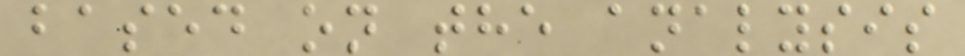based on the analysis
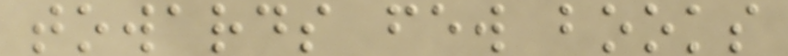towards few books
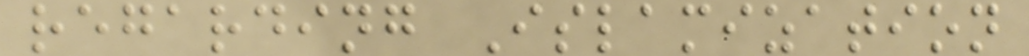regarding Islamization
